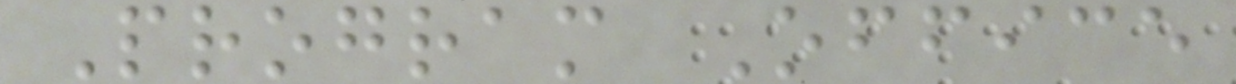Program Office
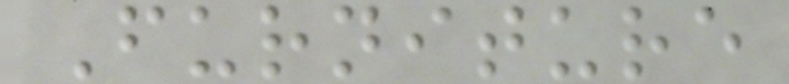Furniture
